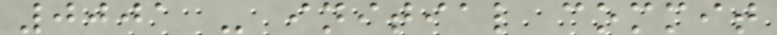0001 - initial commit
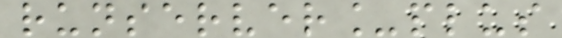runserver_plus
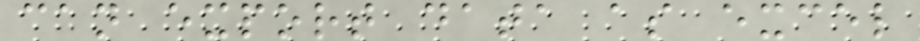can export data as excel
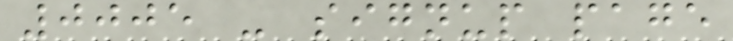0005 - signup page
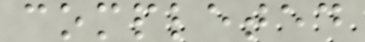completed
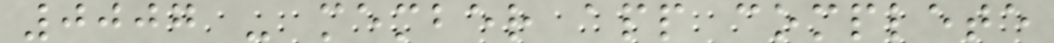0007 - member app complete
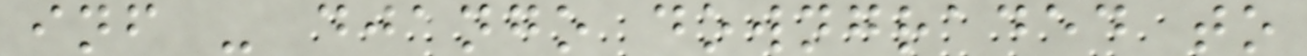inf - django downgraded to
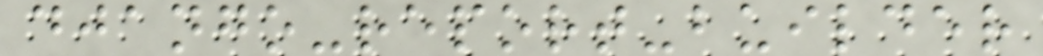django-report-builder
